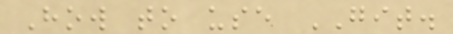How to use GIT.
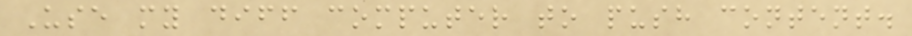Use my diff computer to push content.
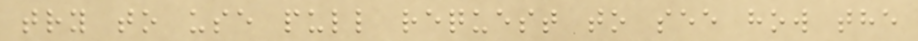try to use pull request to see how the
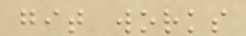git works
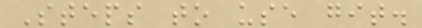Steps to use git.
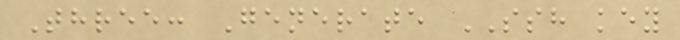Three: Generate SSH key
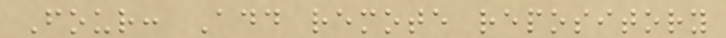Four: Add remote repository
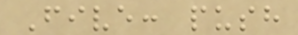Five: push
